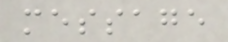message
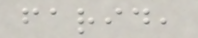farid,
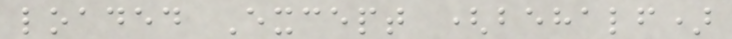loaded Except (behalf)
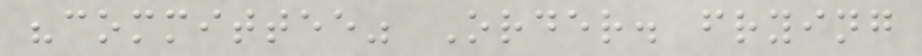"committee" Order. frying
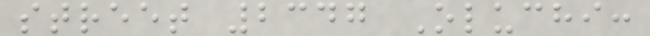street 2347 Oluchi:
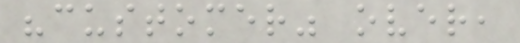"customer" over,
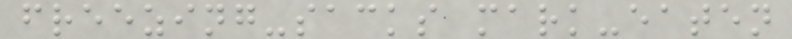freezing-sacks mark-eaten
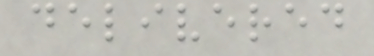delivered
